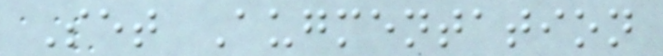Set Augmentation
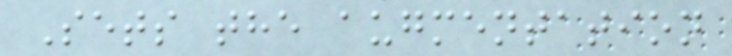Sets the augmentation
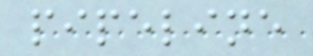pipeline
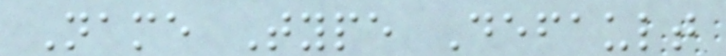Name Type Default
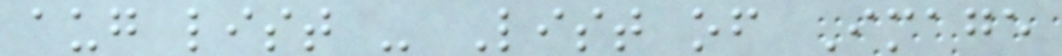aug list - List of Image
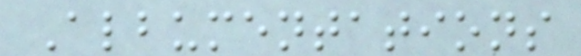Albumentations
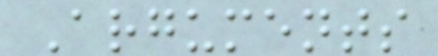Arguments
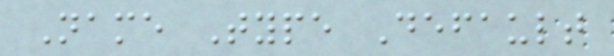Name Type Default
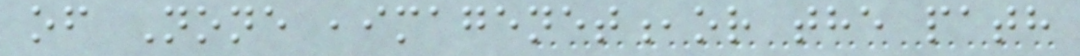of None ,imagenet,or the path
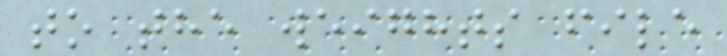to the weights file
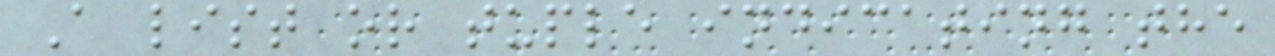A list or tuple indicating the
